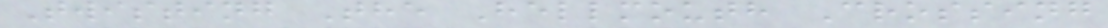Twisting The Hellmouth Crossing
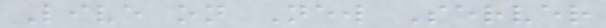Live on New Server
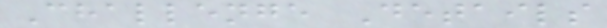Challenge Details
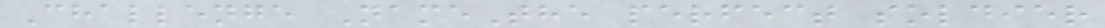Challenge NameThe perfect soldier
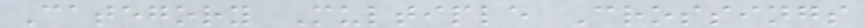Category Multiple Crossings
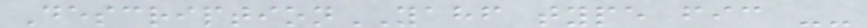DescriptionYAHF type fic --
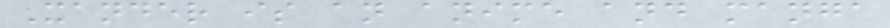Xander is an anime and manga
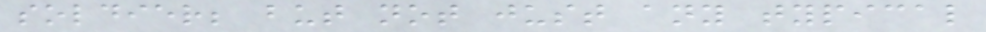soldier; but not just any typical
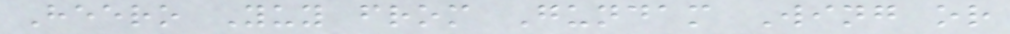Heero Yuy from Gundam Wing or
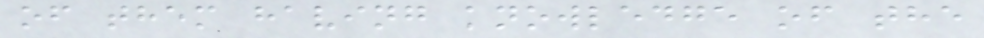of them having knowledge of the
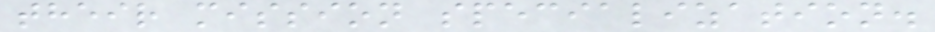their mission specialization.
